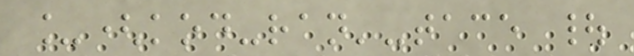_(kod-ran'-tace |
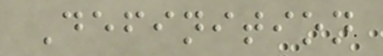Definition
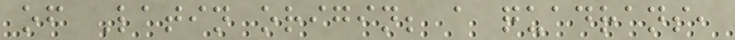of Latin origin; a quadrans,
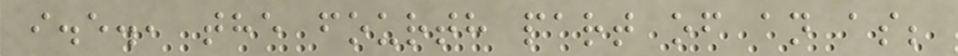i.e., the fourth part of an as;
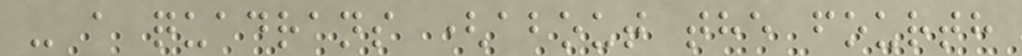- a quadrans (about the fourth
